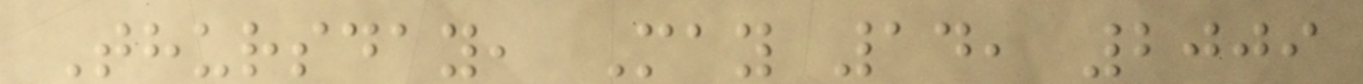Thursday, May 14, 2009
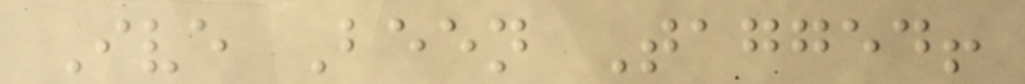Ive Been Tagged!
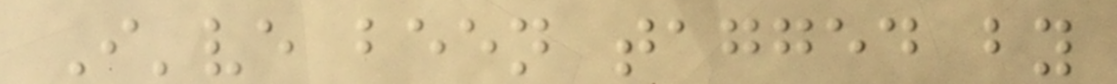I've been tagged by
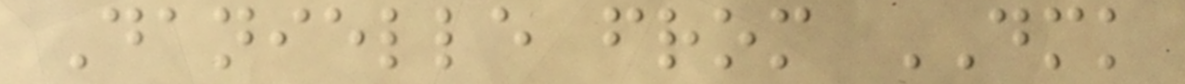Danielle from DMK
